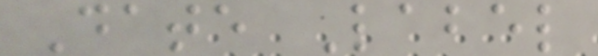Date Label
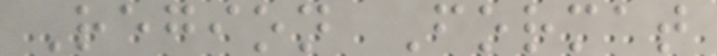Region Format
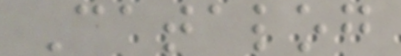Catalog
